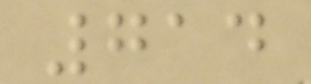714
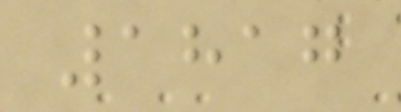1817
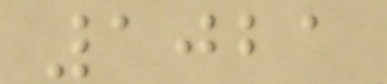1021
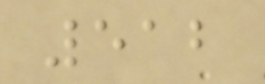512
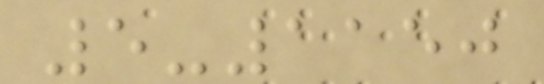5-1150
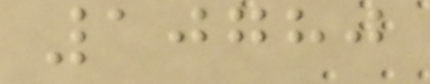10780
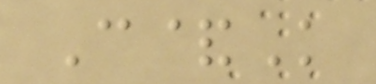C&K
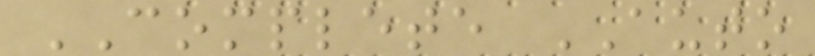COMPLETE AUTO
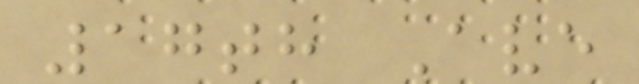17th Ave
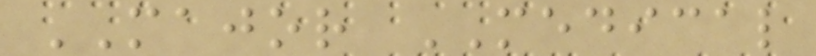MAJOR MEDICAL
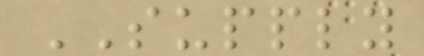SUPPLY
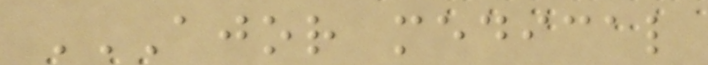AJOR MEDICAL
